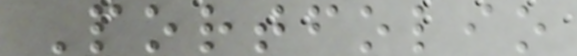Portfolio
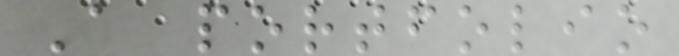A portfolio
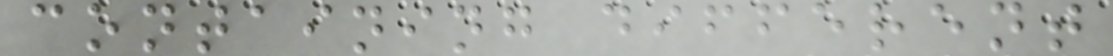containing different
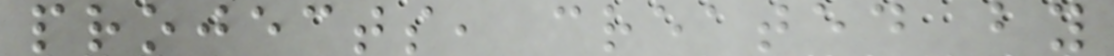projects, created by
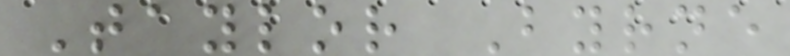Taylor Byrne
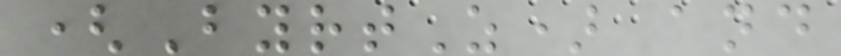(ByrtZ) and
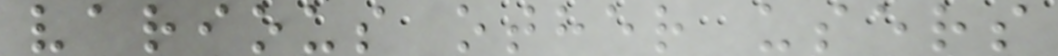various other users
